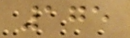175
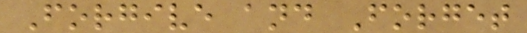Forgive and Forget
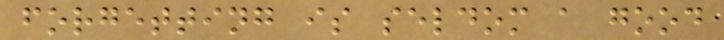forgetting is seldom a good
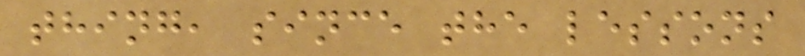thing, since the lessons
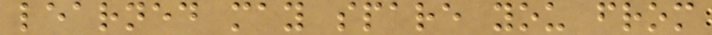learned may spare you from
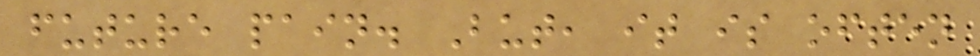future pain. But, it is often
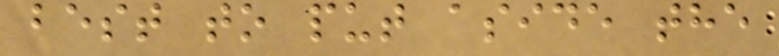best to put aside the
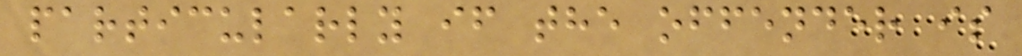particularly if the offender is
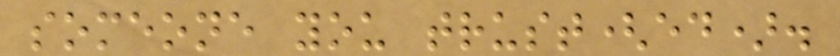someone you trust(ed).
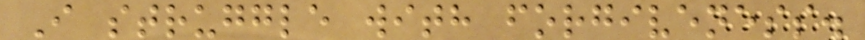I struggle with forgiveness.
